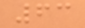63
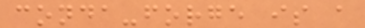conda-forge is a
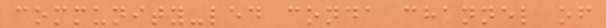community-led conda channel of
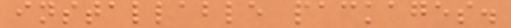installable packages.
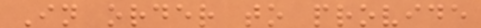In order to provide
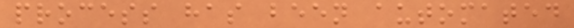process has been automated
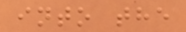into the
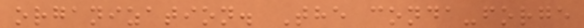organization. The conda-forge
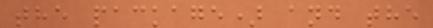the package) and the
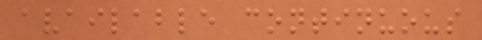available continuous
